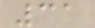31
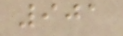901
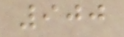900
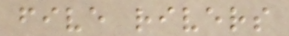five rivers
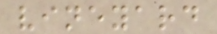vineyard
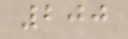200
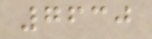7630
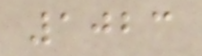1023
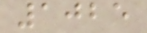1025
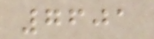7601
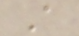A
